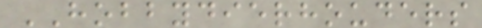HOBBYDIERHOUDERS
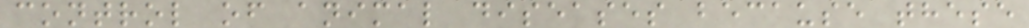control of animal diseases because these
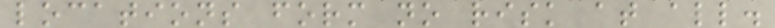locations form no risk at all.
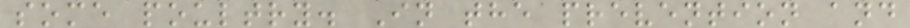some poultry. In the prevention and
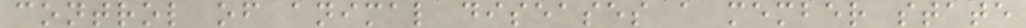control of animal diseases a member state
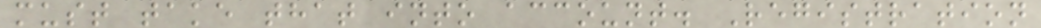must take that into account. Registration
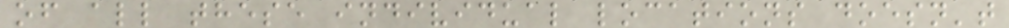of all these individual locations doesn't
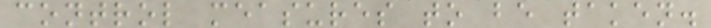control measures to be taken.
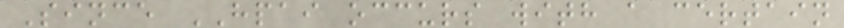Since HPAI occurs with a certain
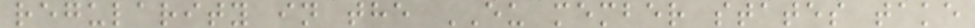regularity in the EU member states take
